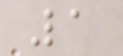1
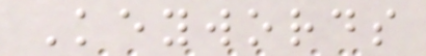Keywords
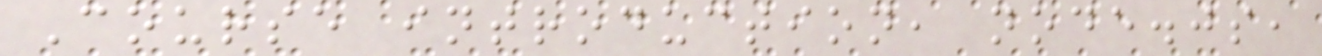Course introduction, node.js,
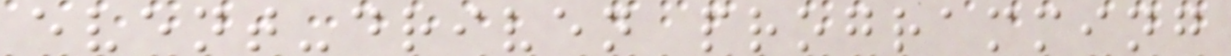event-driven programming
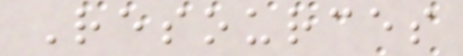Resources
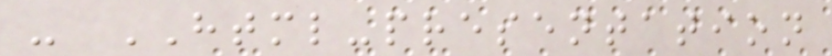- HTML-presentation
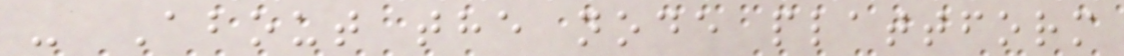- About the node plattform
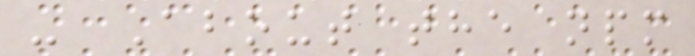- About the npm
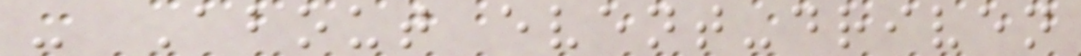- About event-driven
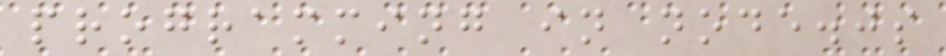programming in node.js
